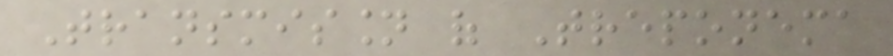Transmission of Treponema
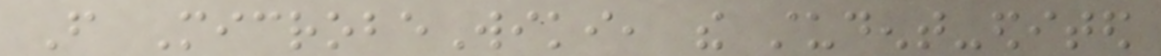From MicrobeWiki, the student-edited
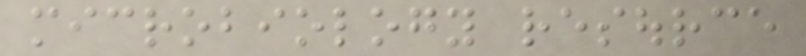microbiology resource
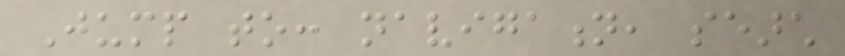Jump to: navigation, search
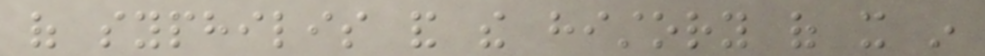of syphilis and the history of it in
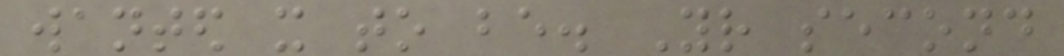wanted it to be. Your second
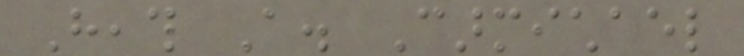Heath A. Carmichael
